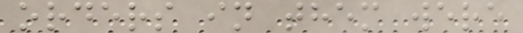orders in them were
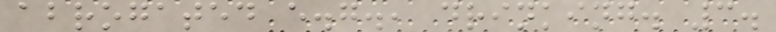abrogated e.g., drinking. 3.
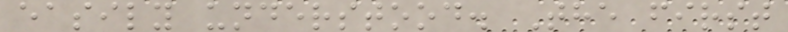easily understood. The first
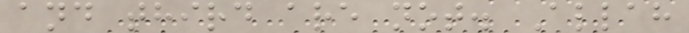and third are not. Allah
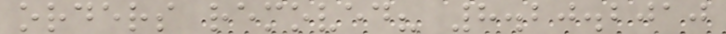orders removed? 8.20.2010
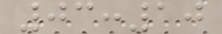03:10
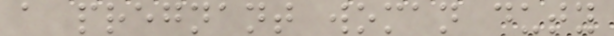a pregnant woman duty
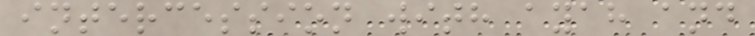intercession with ayah and
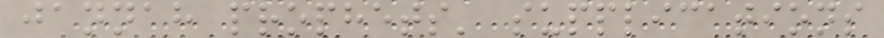jannah prophets' supplications
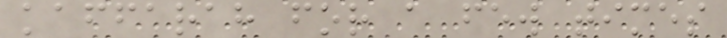kaffarah for a few times
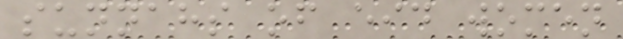sunnahs of eid women
